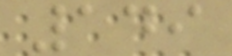149
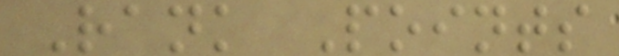Rank Points
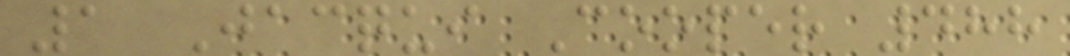1 Jacqui Cooper 488
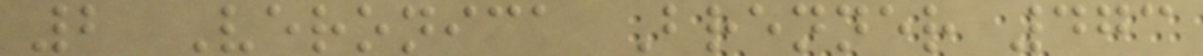2 Veronica Brenner 473
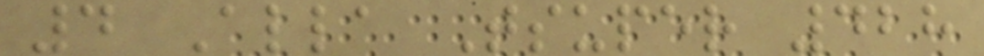4 Alla Tsuper 428
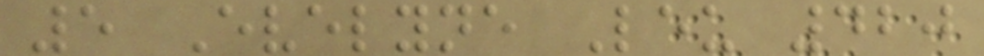5 Evelyne Leu 420
